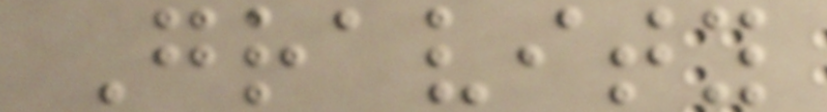Gravity
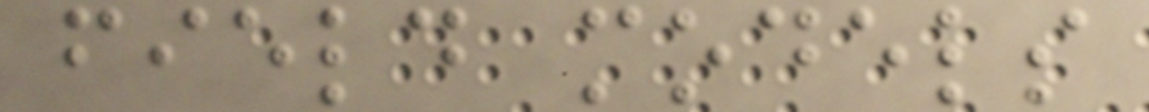field models
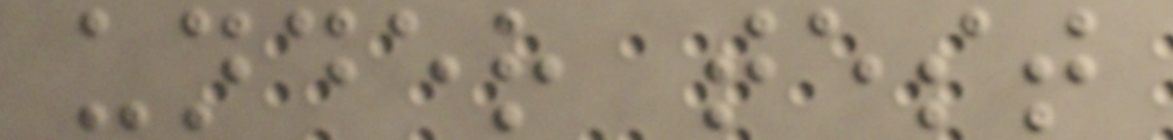under test
